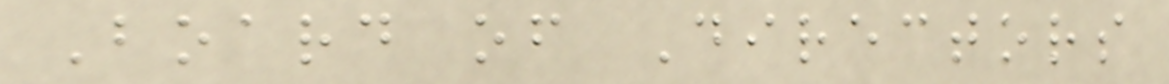Board of Directors
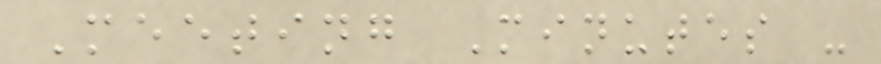Meeting Minutes -
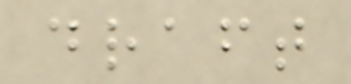draft
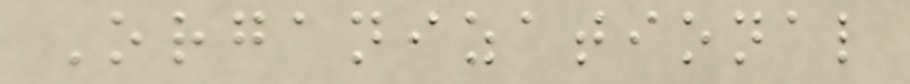Organizational
